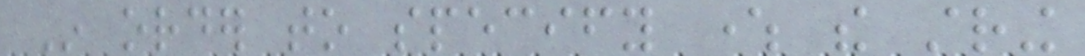In order to specify where the string
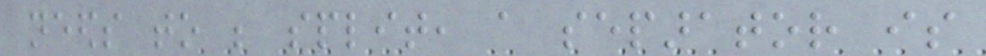needs to be split, a separator is
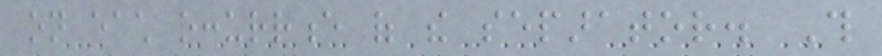on each occurrence of the separator. This
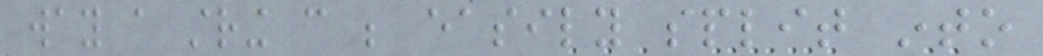way a string can be easily split into
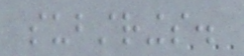substrings.
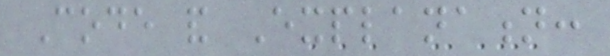Code and Explanation:
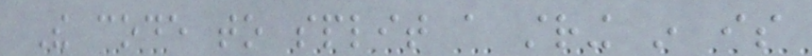The code to split a string in is
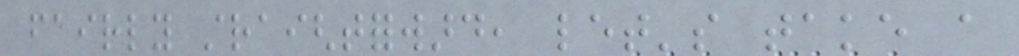fairly straightforward, let's take a
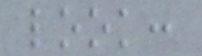look:
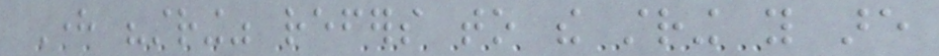Here "string" refers to the string you are
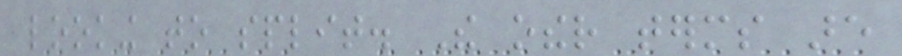looking to split. The other terms are
